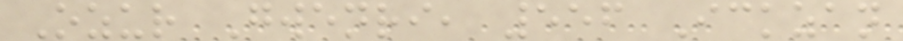Ozur Gwenri, 556 Ickzan
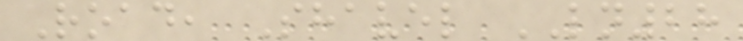Road, Shavel LN28
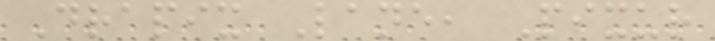Drapix Lane, Pixur
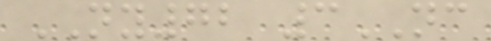NY72 3NC
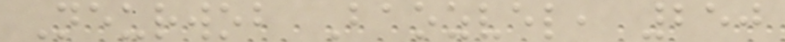Neurwob Baozvel, 250
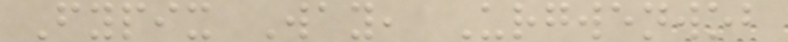Fypix Way, Urgwenwob
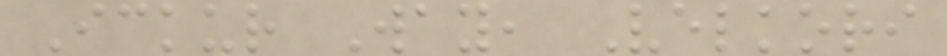Ickur Way, Velkori
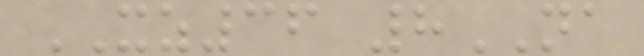XZ36 8NA
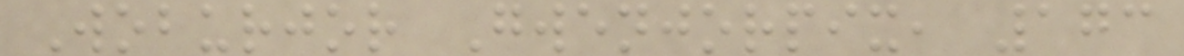Woburjor Gwenjorpix, 173
